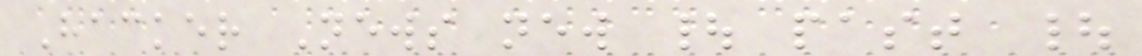Hacker News new | past |
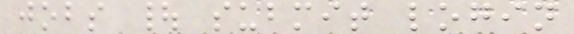jobs | submit login
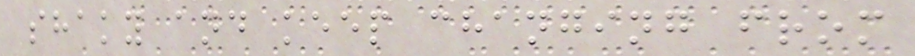shaky and keep changing from
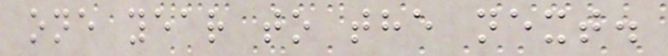one year to the next.
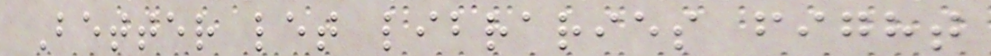Better let libraries fight
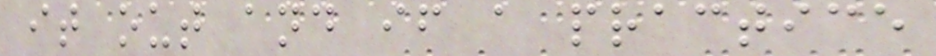it out and if a practice
